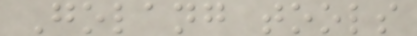Golang tools
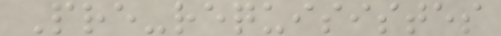Pre-requisistes
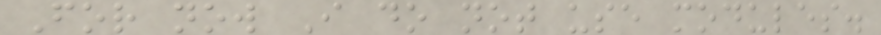For now I do not use modules.
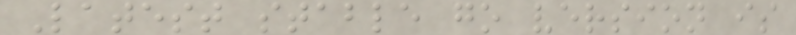Latest stable go version is
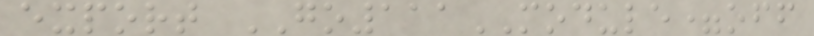export GO111MODULE=off
